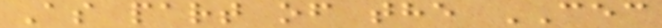As part of the CEC
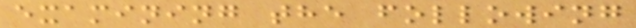examining the following
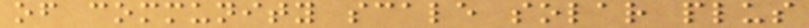of community scale solar plus
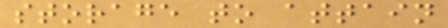storage to attain
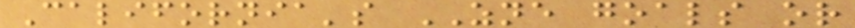California's ZNE goals or
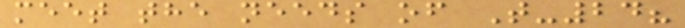meet the needs of T-24?
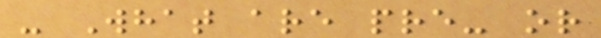- What are pre- or
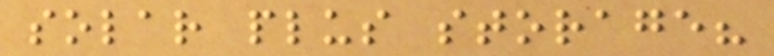solar plus storage?
